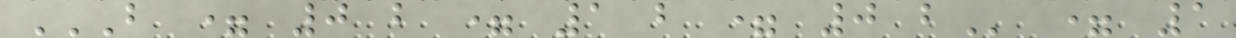B = 0 B = 1 B = 0 B = 1
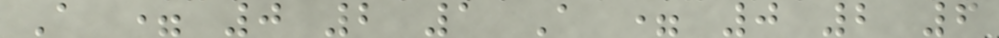A = 0 2 1 A = 0 2 6
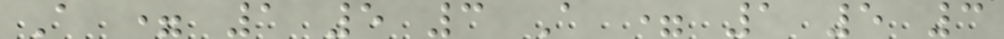A = 1 5 3 A = 1 5 3
